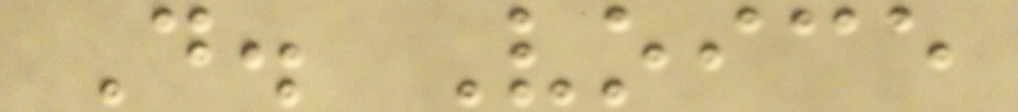D. Voice
